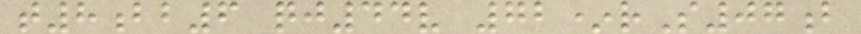t8bb6 qj44v 72*rS07b
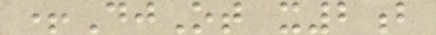+DjOt x2b
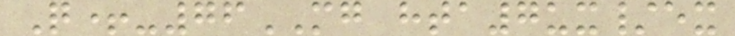Q+-76MG hta7ux/ex
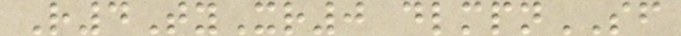R4TyXr0 dlmpnSF
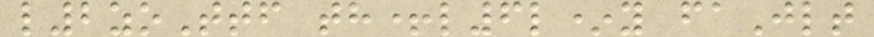l2zoTtf th+l6l*y faJlt
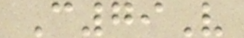C79V
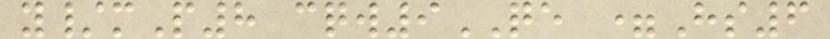y/mP8 cqw9QE =Hs6
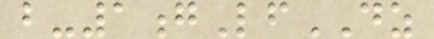b-1gLfDZ
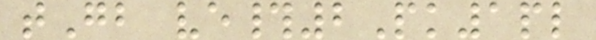tGb ve#2Pk1pl
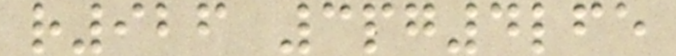r926 3pg4lfe
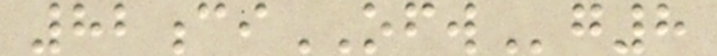82ciOFWg8
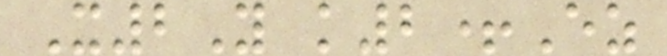X2Y k2+Ez
